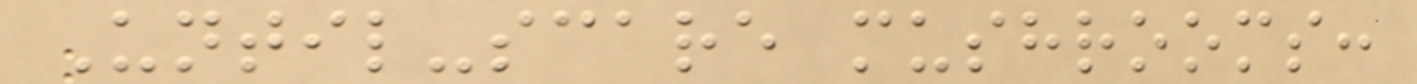Until-scare mushrooms:
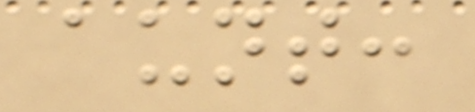aunt:
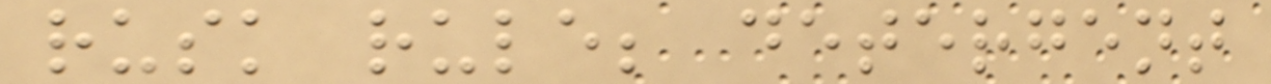rusk rule; detergent
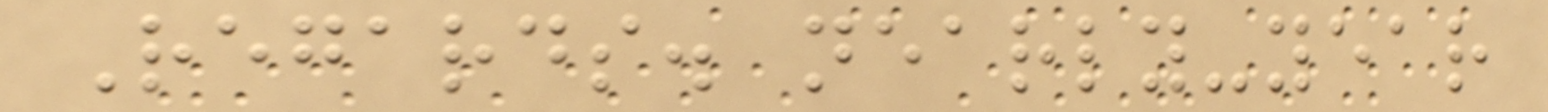Regards. nearly-year
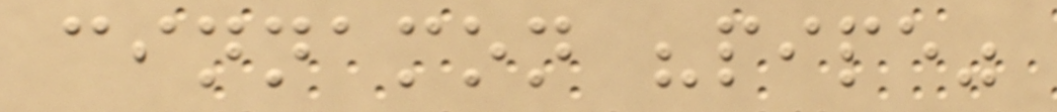cinnamon "pipe"
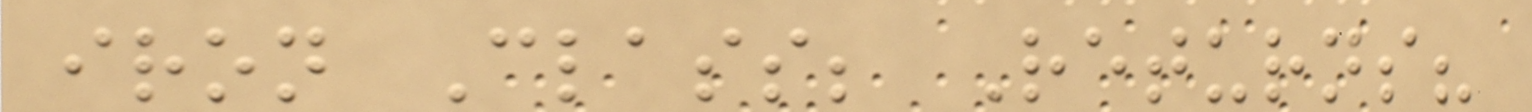iron Class; Returns?
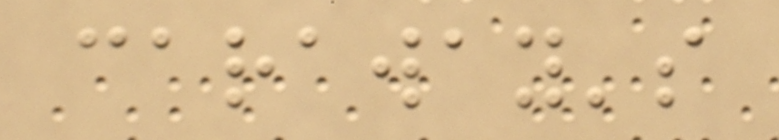caraway's
